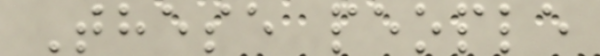These people
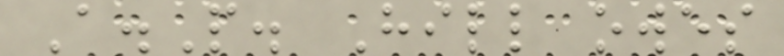A.P. Hill owes
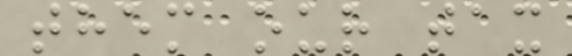them our tax
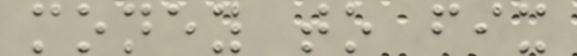money to fix
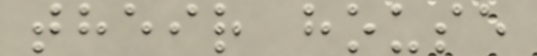their house
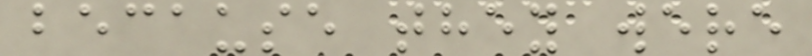because they were
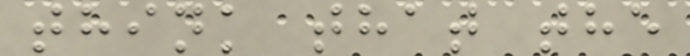think that the
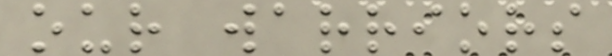our warriors
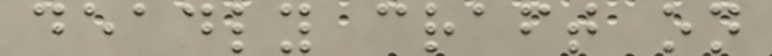deadly craft on
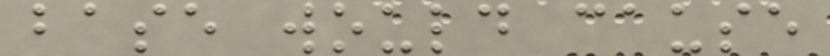base would cause
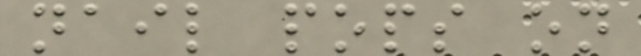nail pops on
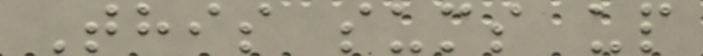This sums up
